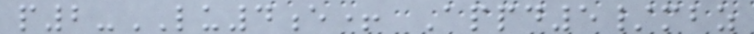p2-LU4e+ Appd5/mbz
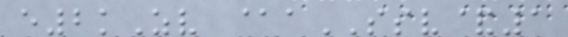e2kZv @aSSV&1
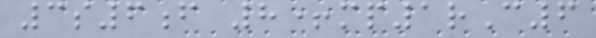3s6f 8+mp1rC6
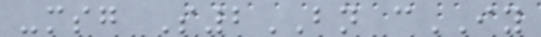-msg S2BN cIY
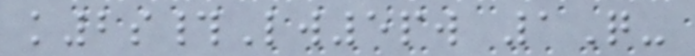k2s#Lw5pw 1Q-
